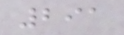291
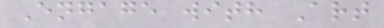Engage with Art
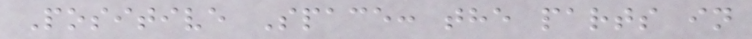Positive Space: the parts in
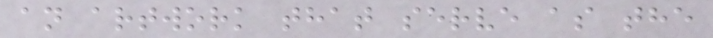an artwork that serve as the
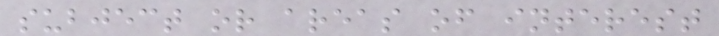subject or areas of interest
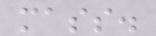mass.
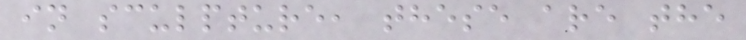in sculpture, these are the
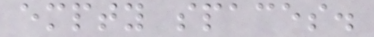empty spaces.
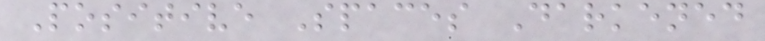Positive Spaces Darkened
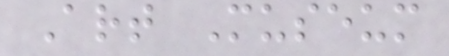Art Museum
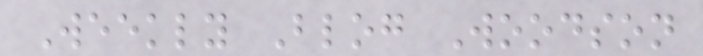Weekly Blog Woodson
